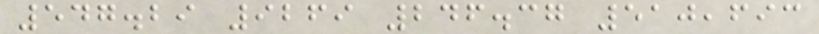547.29 9269 246.37 510,693
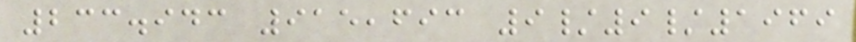233.943 915,693 9/9/1969
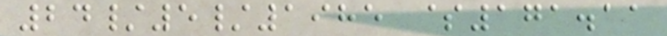24/5/1985 $171.11
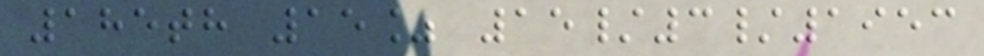185th 15% 15/3/1953
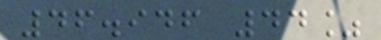46.946 44%
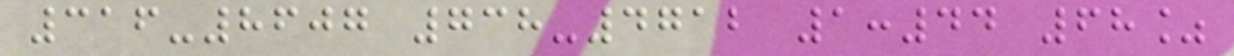316-8607 738-4712 1:44 68%
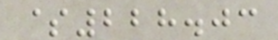$228.03
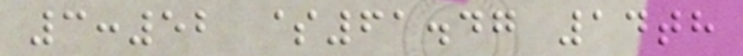3:52 $61.47 14th
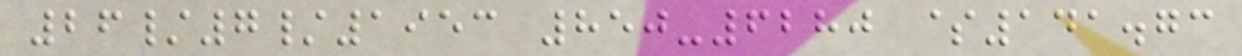26/7/1953 850-6280 $141.73
